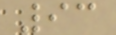93
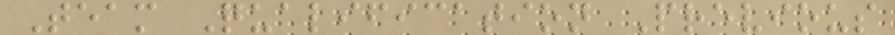Team Qualification Previous
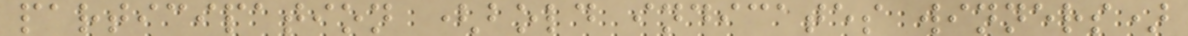participation (bold indicates winners)
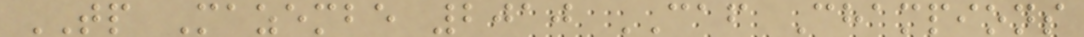TP Mazembe 2010 CAF Champions
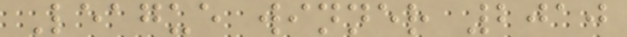League winner 2010
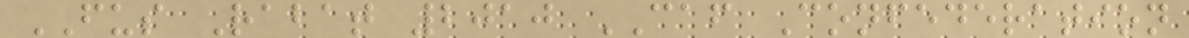FUS Rabat 2010 CAF Confederation
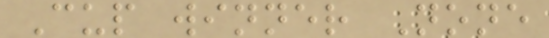Cup winner None
